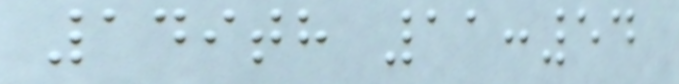149th 11:54
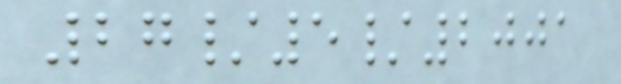27/5/2001
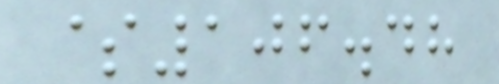$106.48
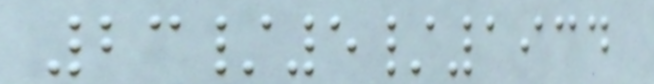23/5/1934
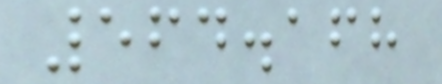564.168
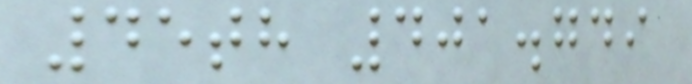45th 401.749
